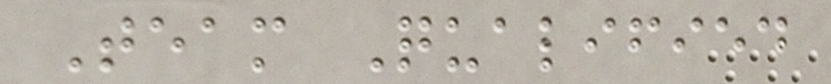Team Qualified
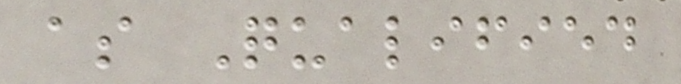as Qualified
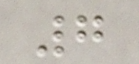7
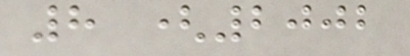8 (2002
